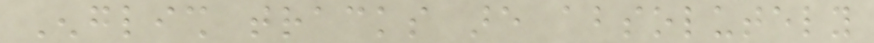English tracks are absolutely
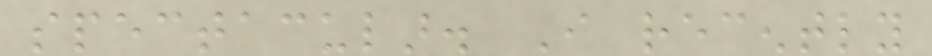spectacular. I recently
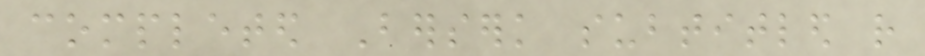completed Berserk subtitled rather
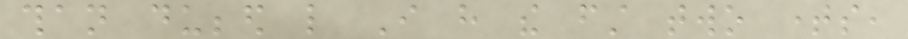than dubbed like I have the first two times,
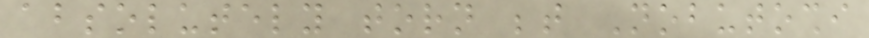absolutely torn between Nobutoshi
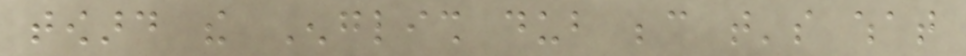toward the English dub because that's what
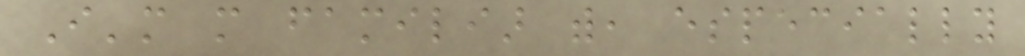I'm more familiar with, especially
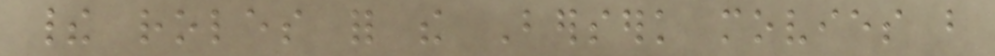their roles for the Berserk movies but
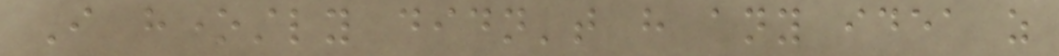I honestly didn't have any idea as
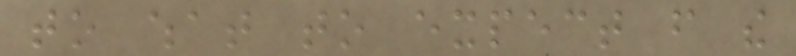to what to expect from the
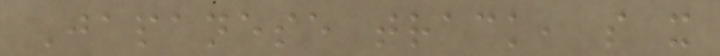Japanese track, so it
